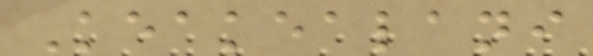Keakealani
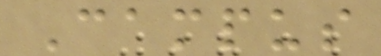Campus
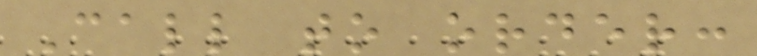Call to order:
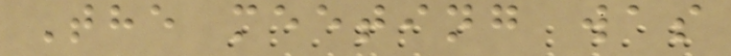The meeting was
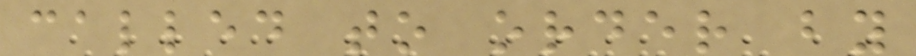called to order by
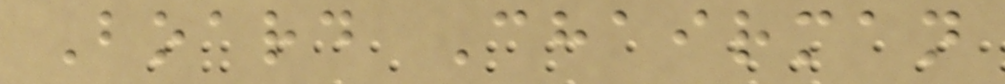Board Chairman
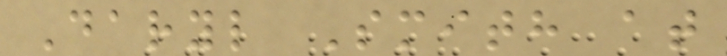Daryl Smith at
